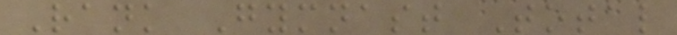Rank Gymnast Total
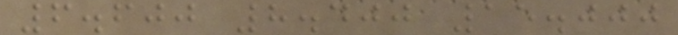6.600 8.400 15.000
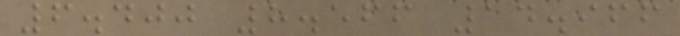6.400 8.566 14.966
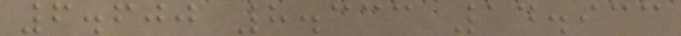6.600 8.333 14.933
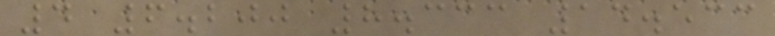4 6.200 8.333 14.533
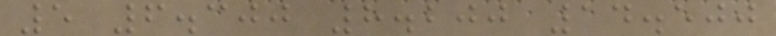5 6.300 8.200 14.500
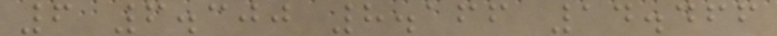6 6.300 8.166 14.466
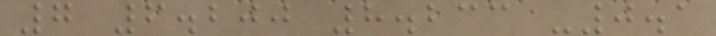7 6.200 8.233 -0.1
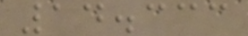14.333
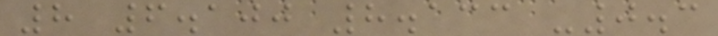8 6.100 8.133 -0.3
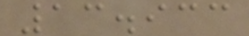13.933
